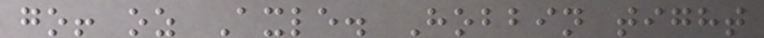go! oz Axle. Hobbin tight
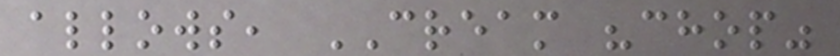allows, CREAM "chop"
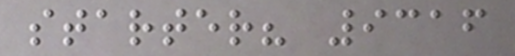starter? 9316
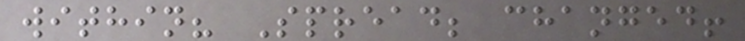within? Spread; changed!
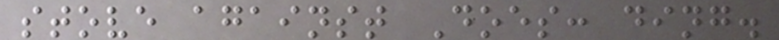stove against Does: ding.
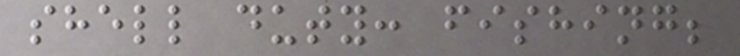shell duty: fishing;
